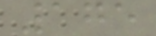175
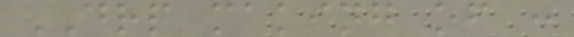DRP making of :
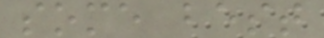some best
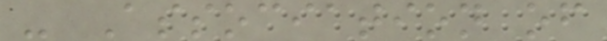- Association of
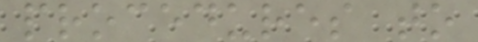procedures to
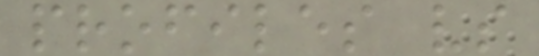profiles vs
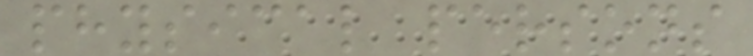physical persons
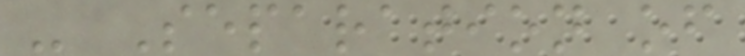- Separation of
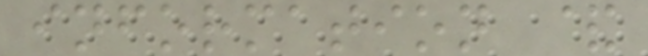information &
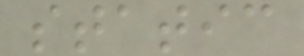static
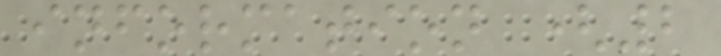information (2
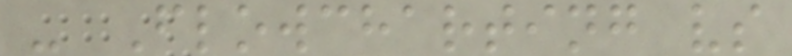- Flowcharting vs
